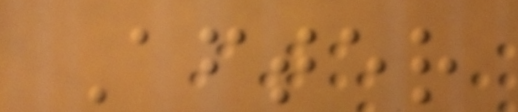After
